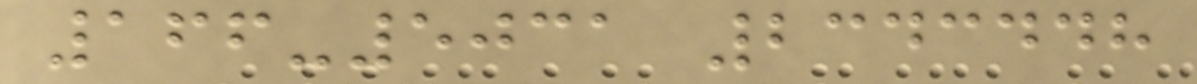166-5031 2343448
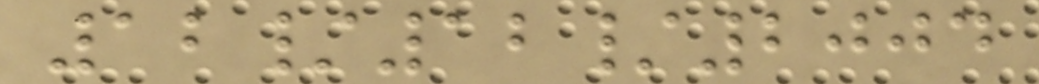12/12/2004
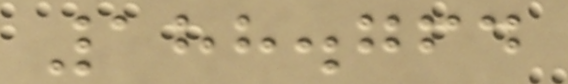188.764
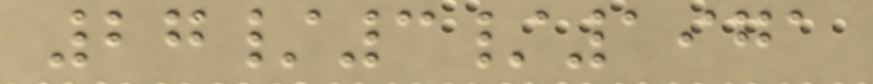27/3/1971
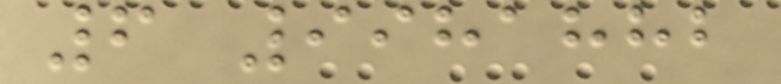6 9981882
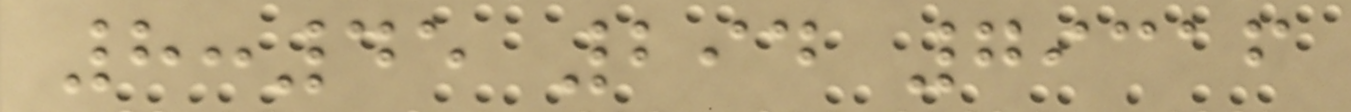8:45 294 79316
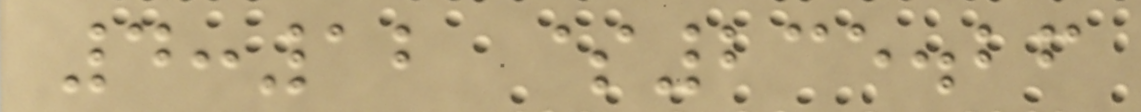4:12 $235.26
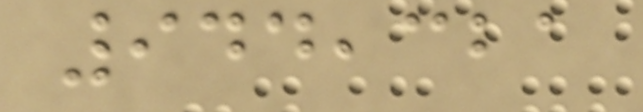944,321
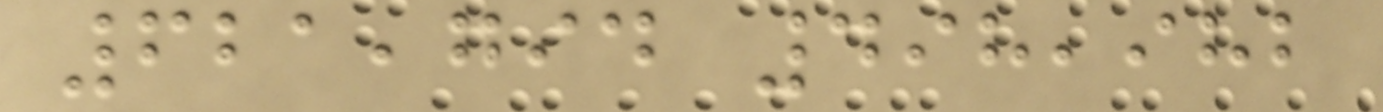621,794 498,982
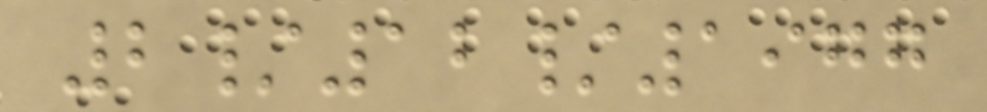2/12/1977
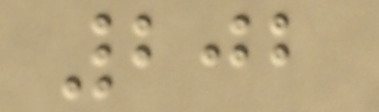202
